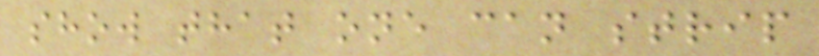show that one can strip
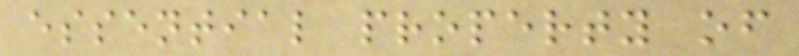essential property of
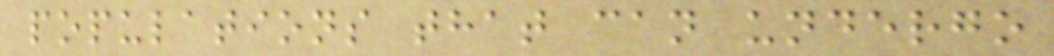populations that can undergo
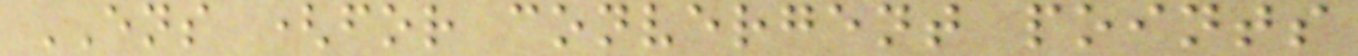ENS (for convergent points
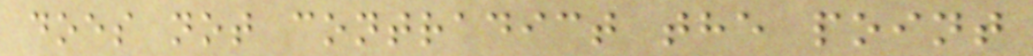does not contradict the point
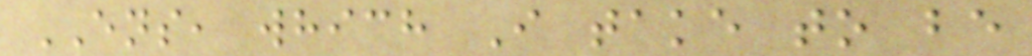ENS, which I take to be
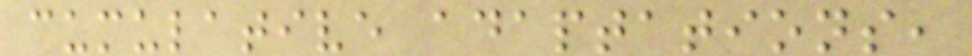cumulative adaptations,
